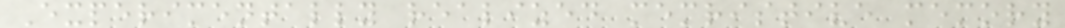Experimentally realized memristive memory
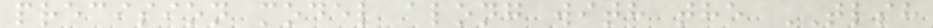precision model along with the TLSH
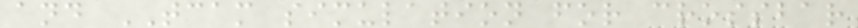and TCAM simulation for crossbar
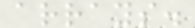arrays.
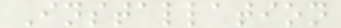Installation
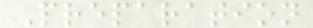Preparation
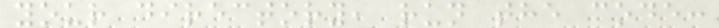your directory, run the code:
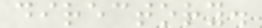directory.
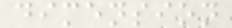dimension
